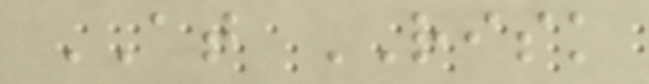AT RISK
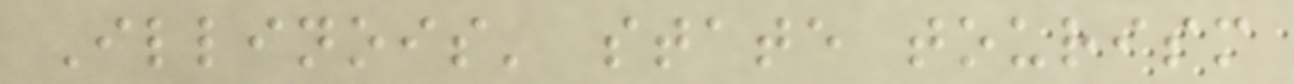Illinois' state tourism
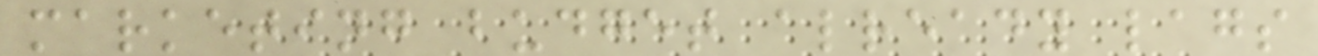marketing budget already lags
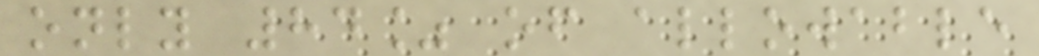only 84% of allowable
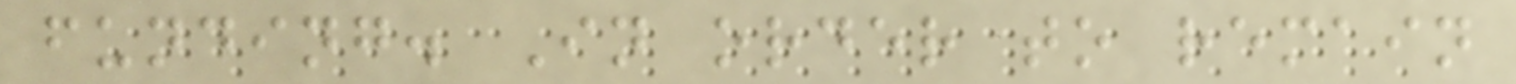funding. In order to remain
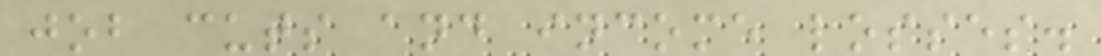job cuts and income losses.
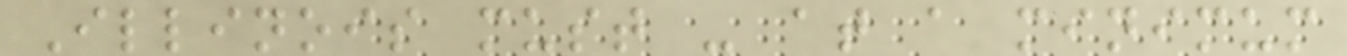Illinois must - at a minimum
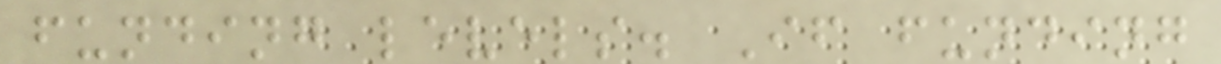funding levels. If funding
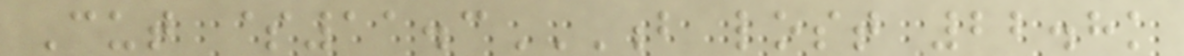Cut $11.3B LOST 22.8K
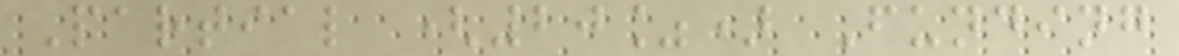Partial (20%) Funding
